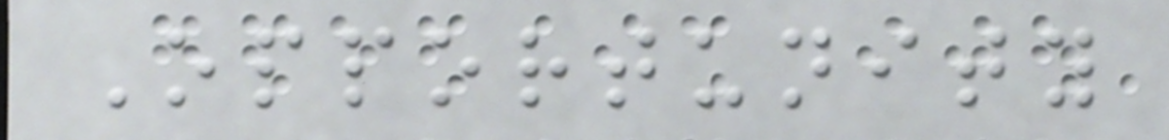Opportunity
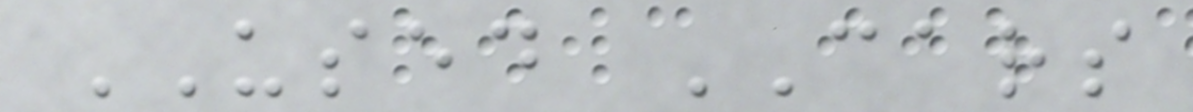USED CARS
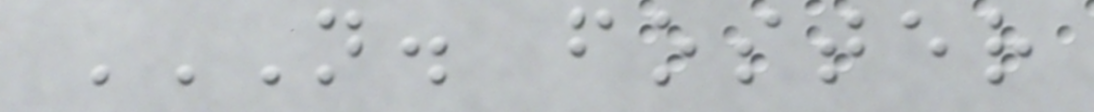N. FOSTER
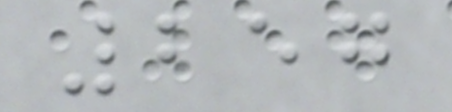257
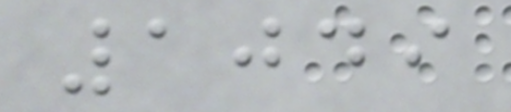1049
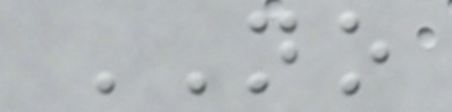NO
